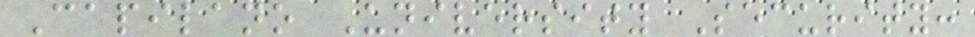Capilano University Security:
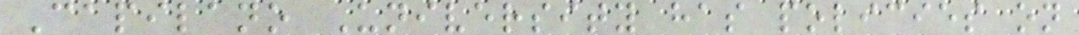Capilano University has policies on
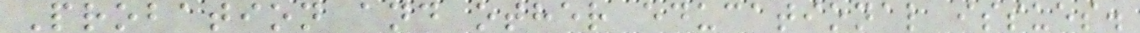Probation and other educational issues.
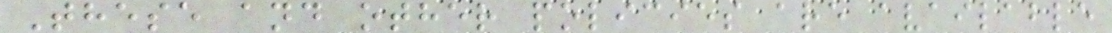These and other policies are available
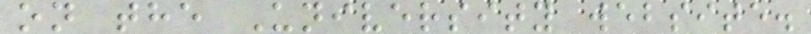on the University website.
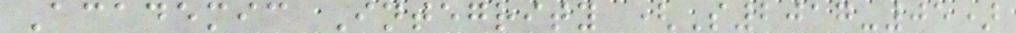Academic Integrity (S2017-05)
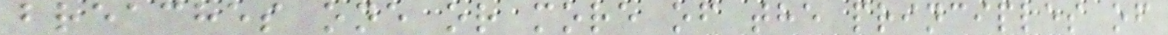breaches one or more of the principles of
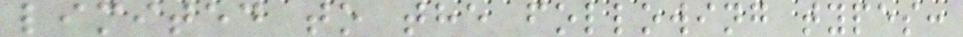limited to the following types:
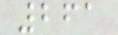261
